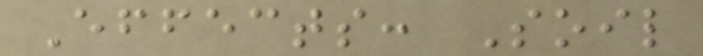Effects: Soil
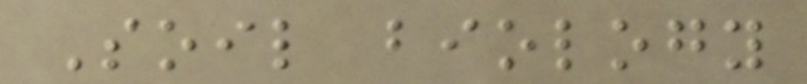Soil biology
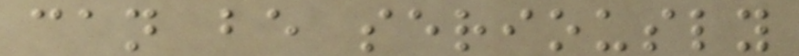can be seriously
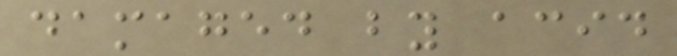damaged by acid
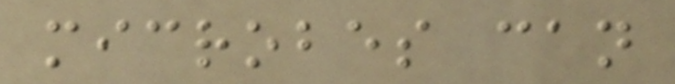microbes can
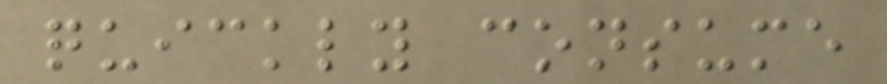quickly consume
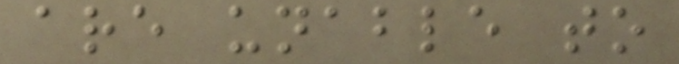are unable to
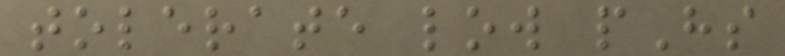tolerate low pHs
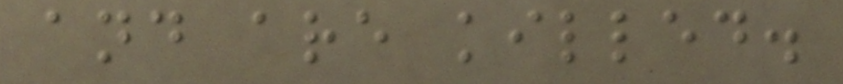and are killed.
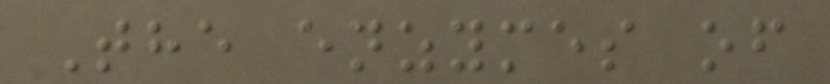The enzymes of
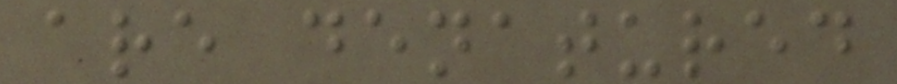are denatured
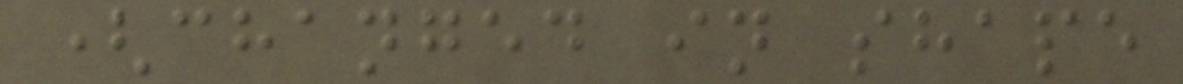(changed in shape
